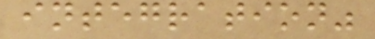integration"
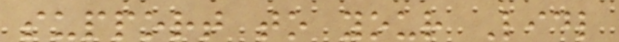support to your Lidl
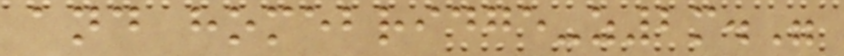and homebridge-z2m."
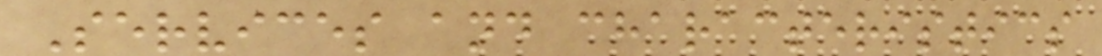Services and characteristics
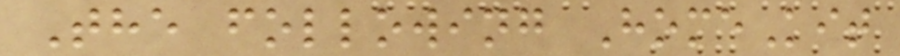The following HomeKit
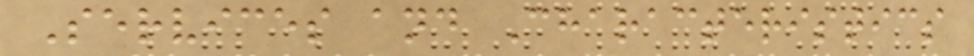Services and Characteristics
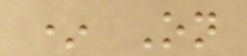* On
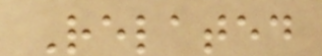Related
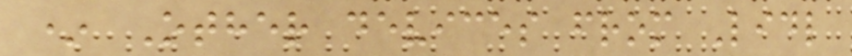* Other devices from Lidl
